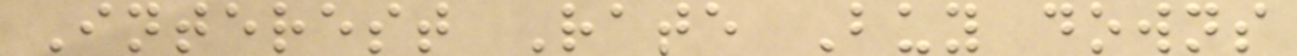Interest Rate Buy downs
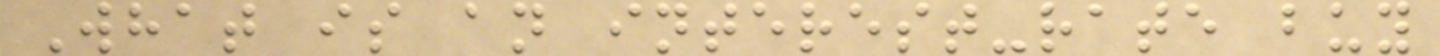What is an interest-rate buy
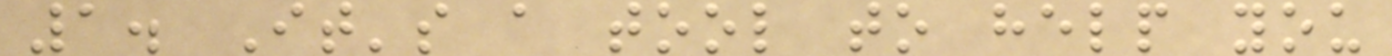1. It's a tool to help you
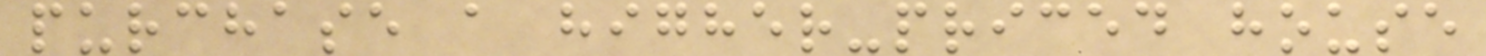purchase a higher-priced house
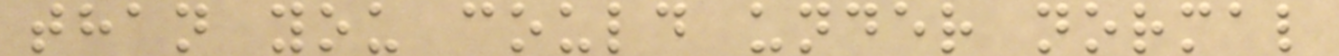than you could under normal
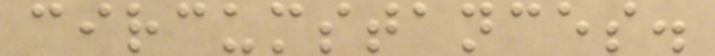circumstances.
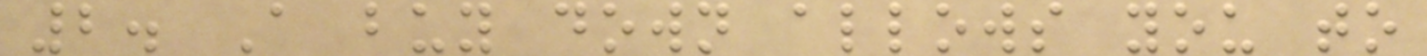2. A buy down allows you to
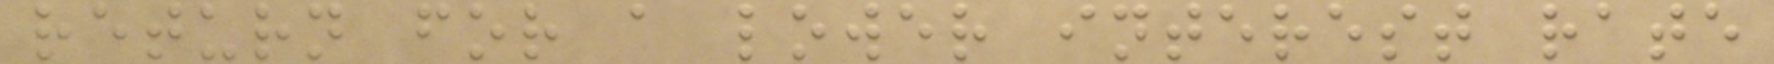return for a lower interest rate
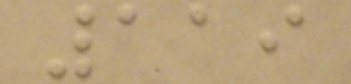119
